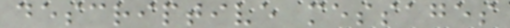descriptive messages
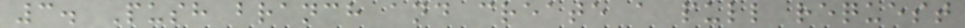3. Push branch and create a pull request
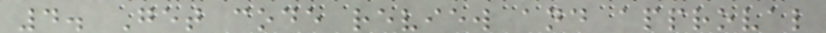4. Get code review and approval
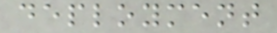deployment
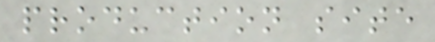production site
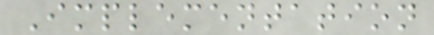Implementation
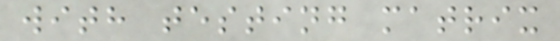with testing matrix
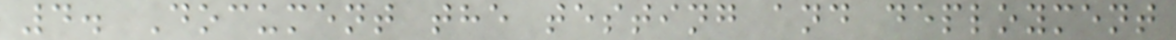4. Document the testing and deployment
